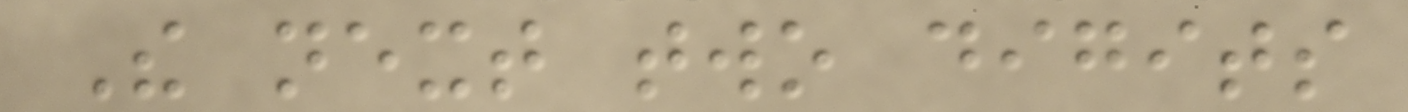The next two digits
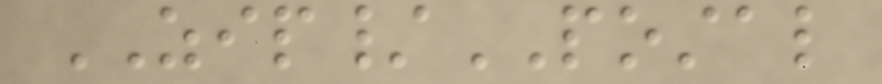ZIP/POSTAL
